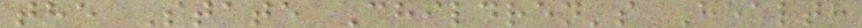the State Children's Health
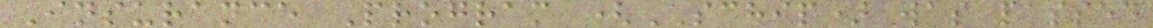Insurance Program (SCHIP) was passed
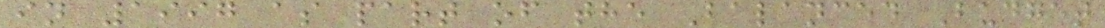in 1997 as part of the Balanced Budget
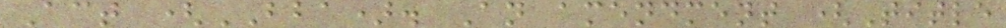Act (BBA). An amendment (Title
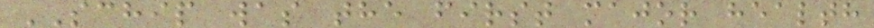SCHIP was the first major health
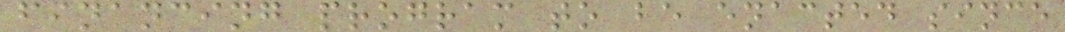financing program to be enacted since
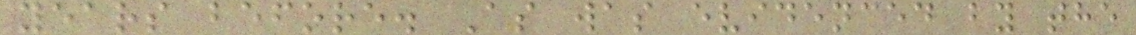years before. As was evidenced by the
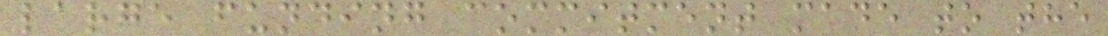large funding commitment made to the
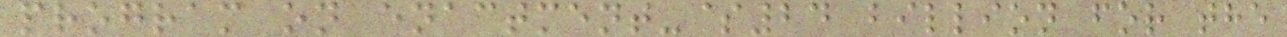program on enactment-$24 billion for the
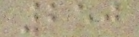250
